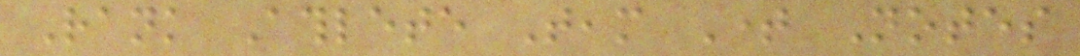Rank Athlete Team Time Notes
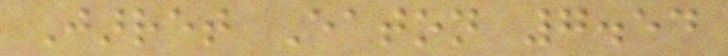Jarret Eaton 7.54
